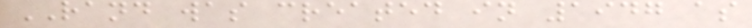RAND was created in 1947 as
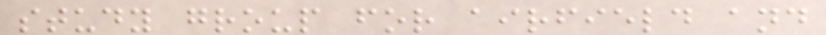study group for airfield and
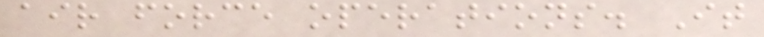air force operations. It
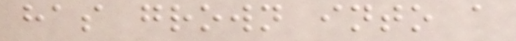has grown into a
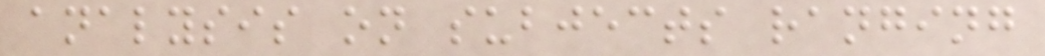analysis on subjects ranging
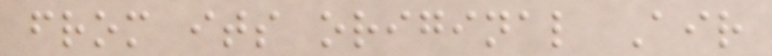from its original Air
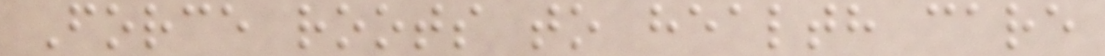Force roots to health care
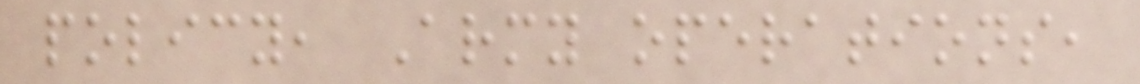policy, Army operations,
